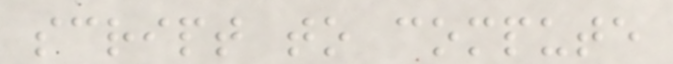script to compute
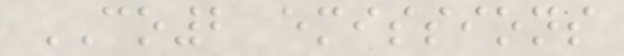CO2 emissions
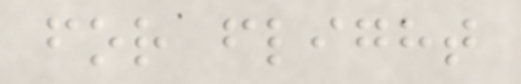for flight
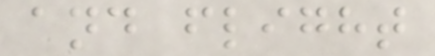and flight
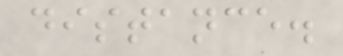distance.
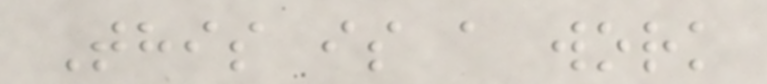This is a work
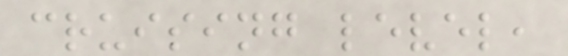cruising level,
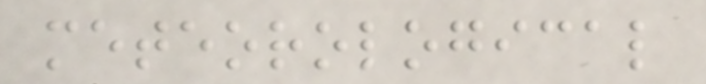meteorological
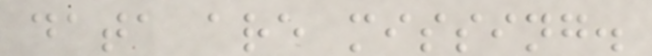data are missing.
